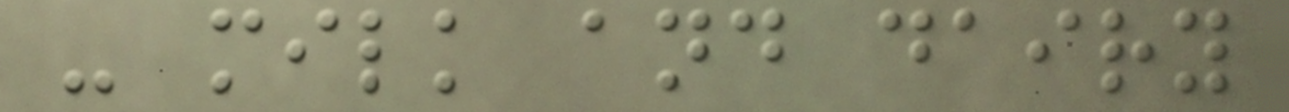- milk and dairy
